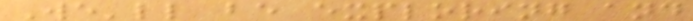We'll be exploring and
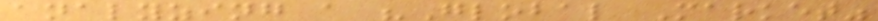analyzing a "Global Market"
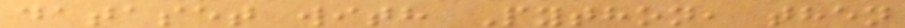dataset with Python, then
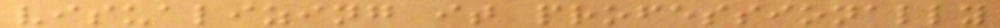visualizing it professionally
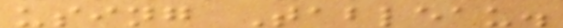using Tableau.
